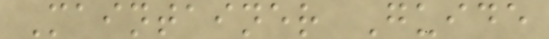Maintainer Guide
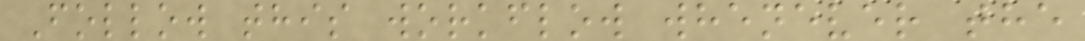Follow this workflow whenever the
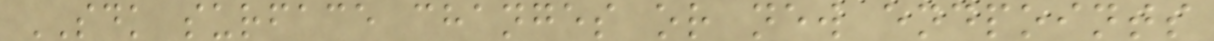SDK surface changes or new endpoints
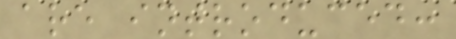are introduced:
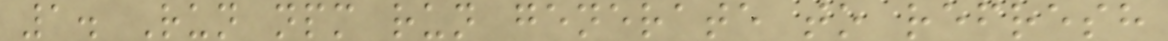1. Run npm run generate to refresh
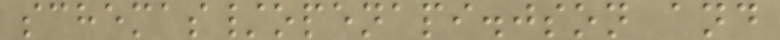schemas/openapi.json and
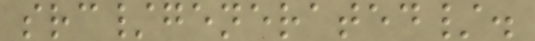src/generated/.
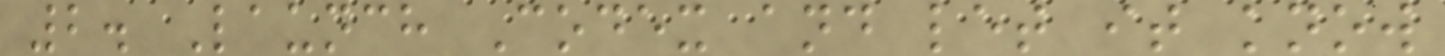2. Launch Codex and let it know
